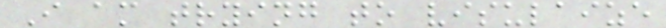I am trying to visulaize
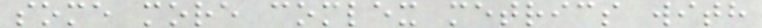some more comlex metrics with
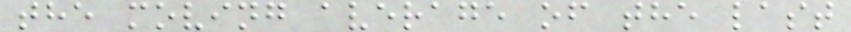the moving average of the last
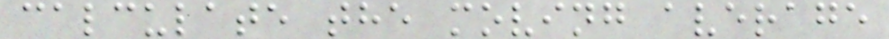calculate the moving average
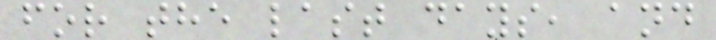for the last days, and
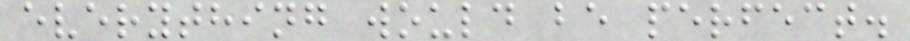everything would be perfect.
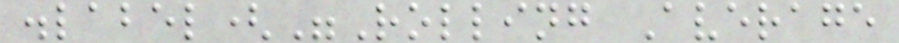.label("Rolling Average
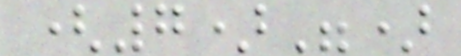(7)")
